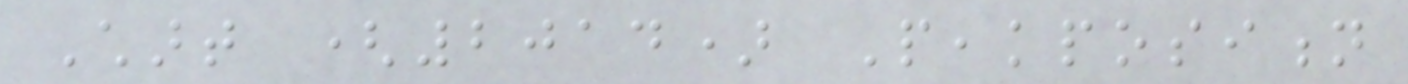Chart (2014) Peakposition
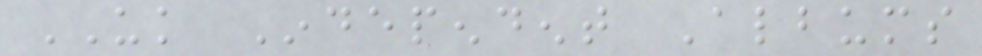UK Independent Albums
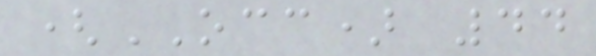(OCC) 44
